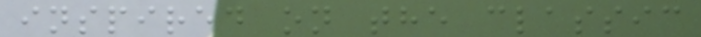inspired on the classic
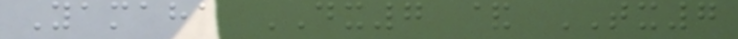Yamaha DX7 & TX7
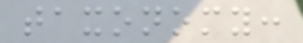taxonomy:
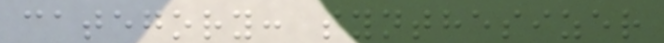category: synthesizer
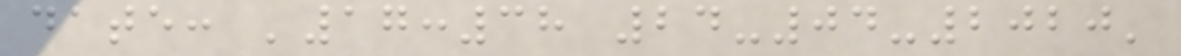date: '17:38 24-04-2020'
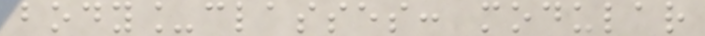body_classes: modular
